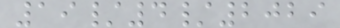19/4/2029
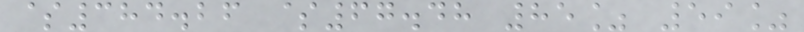$384.26 $67.48 85% 59%
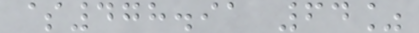$478.91 64%
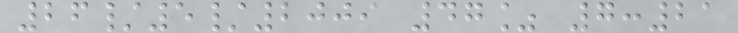26/5/2009 47% 7:21
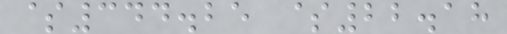$344.25 $22.18
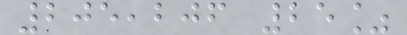205,206 25%
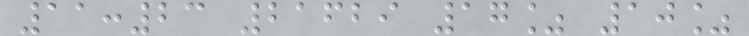11:23 21629 17% 10%
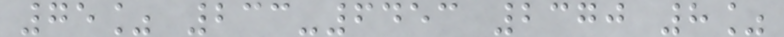75% 233-6453 2370 8%
